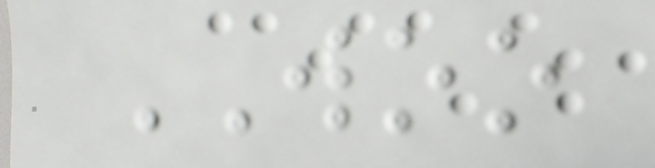WOO
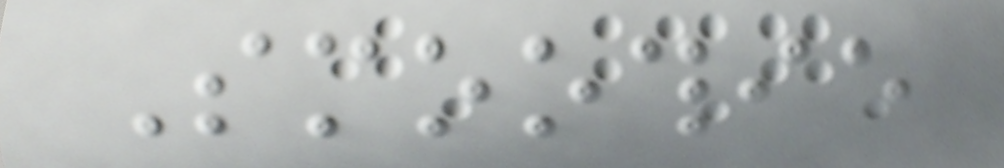Smoothie
